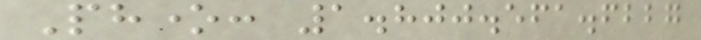Phone: 1.800.561.6227
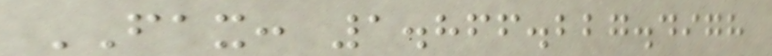FAX: 1.866.227.4978
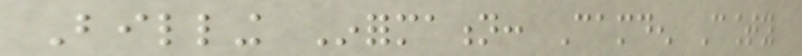Billing Information: Camden County
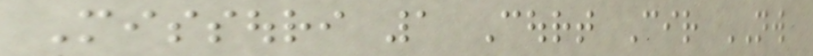Missouri 1 Court Cir NW
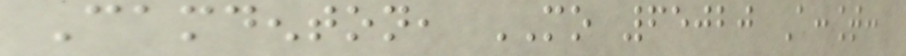Camdenton, MO 65020 Account:
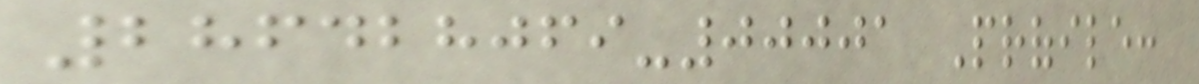286428069-00001 Profile:
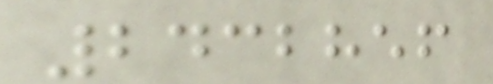2432856
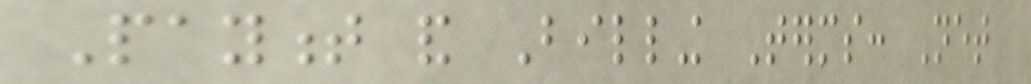Payment and Billing Terms: Net
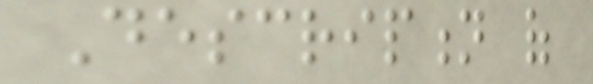Description of
